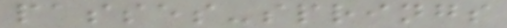passes-springs
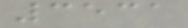3531
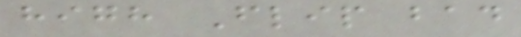high Flip bad
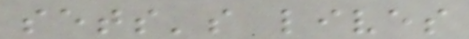sets's lives
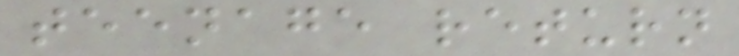teenage return
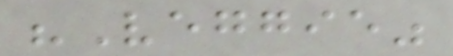"Veggie"
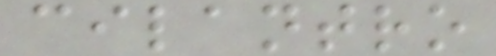cilantro
